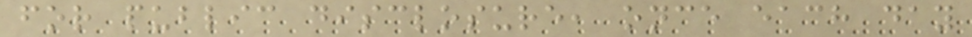for public disclosure, once each day
